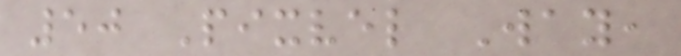50 Pixvel Way,
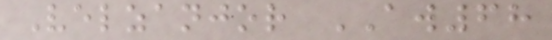Velzanjor AW68
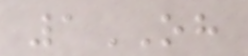1OH
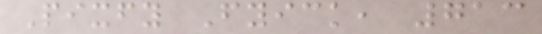Pixfy Fyick, 713
